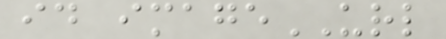id imageURL
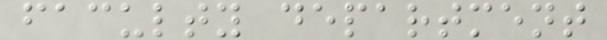faculty department
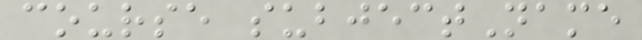course subjectName
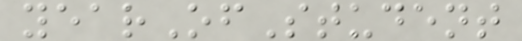yearOfStudent
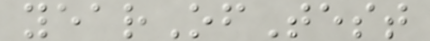yearOfTest
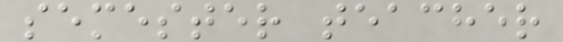semester teacher
